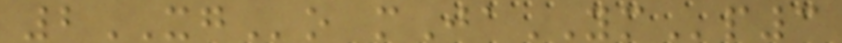2XGo mJaYMp3
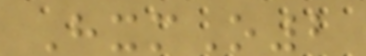HxmO2
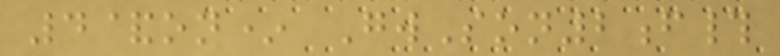4&on* GwSon2f#
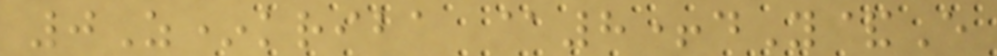0Z*kriba @8+dY&E
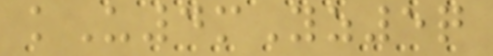kU4mYz5q
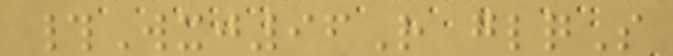#Wxj96R glqS
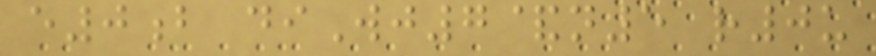e0b diWj7&n5 r0u
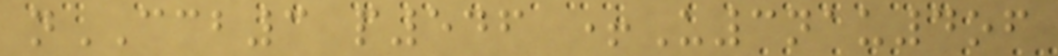nCCB3 p546 +U3nau4of
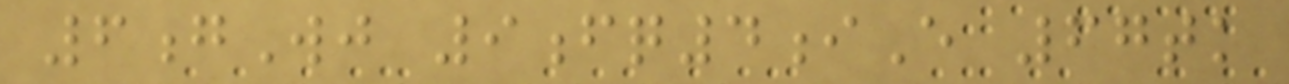6gWj 9fq4iE 67tk
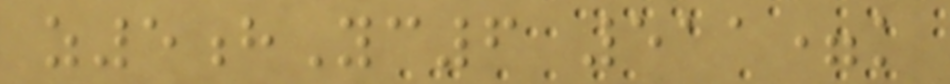z5hYc6 511=k
